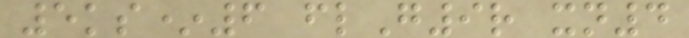5ks*6 flG9r xn4
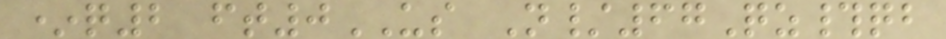*q2 ft0US N/67Qz#qb
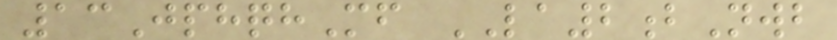13JphqhMf LA2bNwb
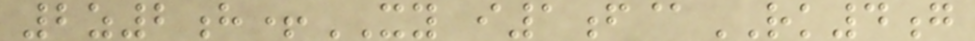2z2h+XY i1f@RK4g
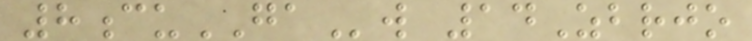8cuGAw 14Zbrjo
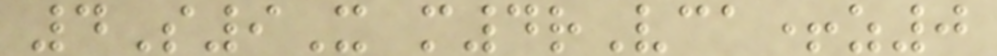4S9X m4rVca+z0
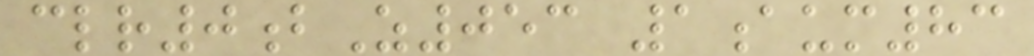clr0bZ053 1aum83
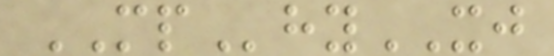MPhyXJ
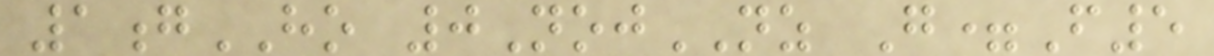1gHO 0NojNZ G=F5
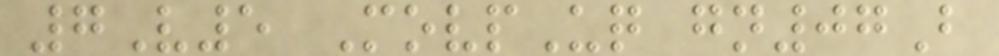7V5 MovpUq gn07B
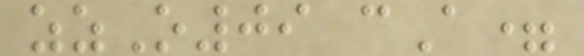zzO09 cA=
